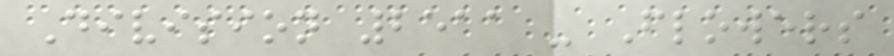Division 2511 - Flowers
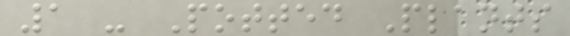1 - Potted Plants
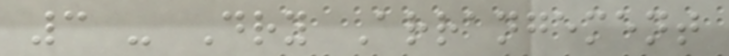3 - Dry Arrangement
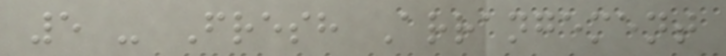5 - Fresh Arrangement
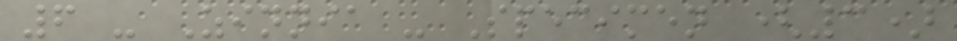6 - Zinnia - Specimen (3)
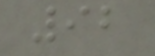92
